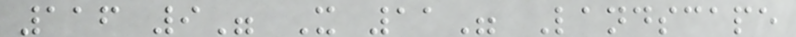116 9" X 11" Landscape
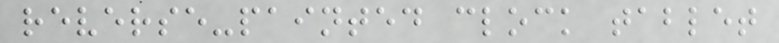reverse-painted clock tablet
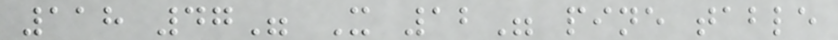118 47" X 12" pine table
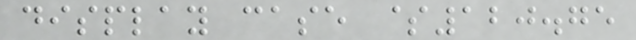display case $120.75
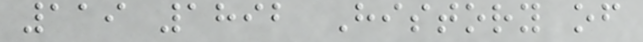119 1892 History of
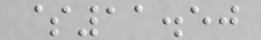$11.50
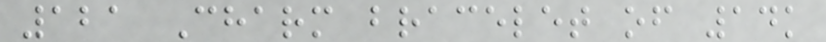121 Charm bracelet of 14k
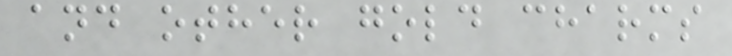and other gold charms
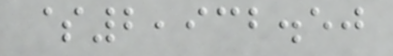$2,932.50
